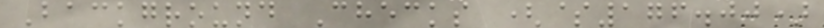Background Checks ($176.00)
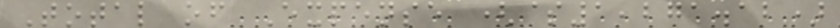Total of Expense ($1,271.12)
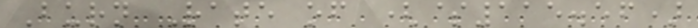Burn Rate of ($115.56)
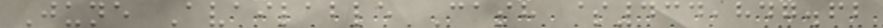June Available Cash $434,847.62
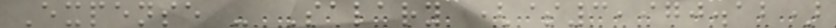Expense - Salary ($3,970.12)
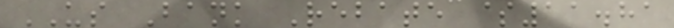US Bank Rebate $11.81
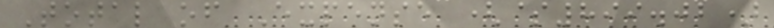Total of Expense ($899.02)
